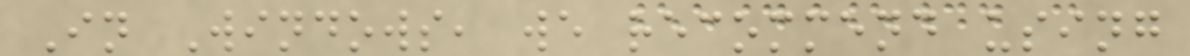In Windows, we recommend using
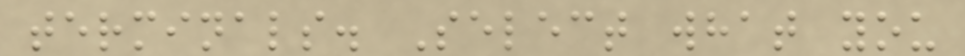terminals. Select what you
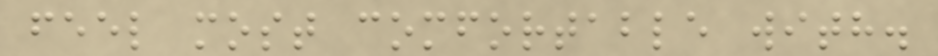feel most comfortable with.
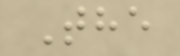The
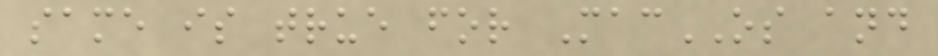same is true for MacOS and
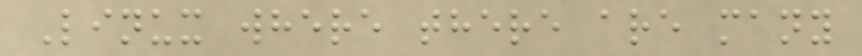Linux where there are many
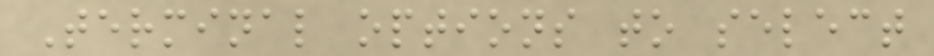Terminal options to select
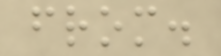from.
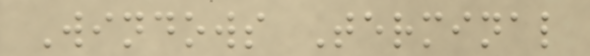Windows Terminal
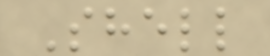Shell
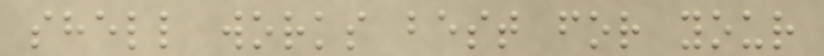shell works best for your
